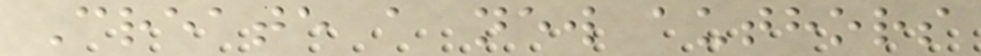Create a new authors
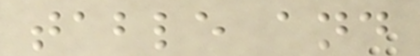table and
